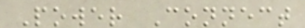Power Connect
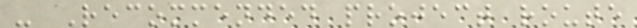- Recommended project route
